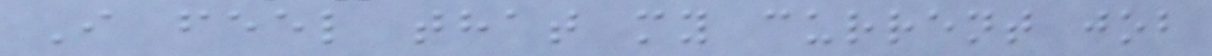I feel that my current job
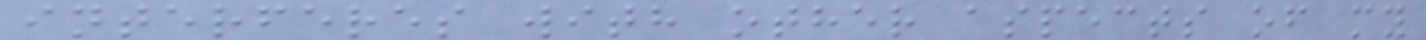interferes with other aspects of my
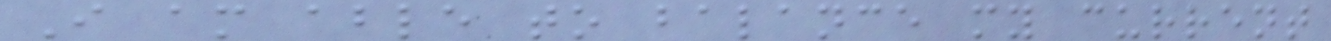I am able to balance my current
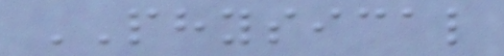PHYSICAL
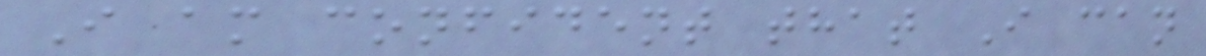I am confident that I can
